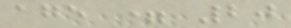age = 20
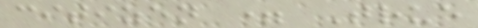citizen = True
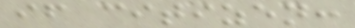if citizen:
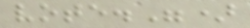vote.")
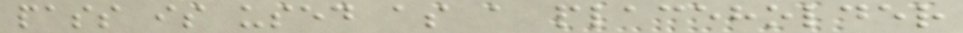pass is used as a placeholder
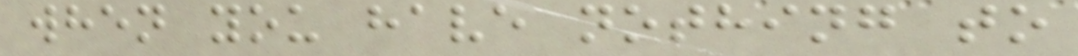when you have nothing to
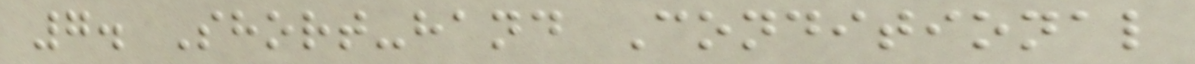7. Short-hand Conditional
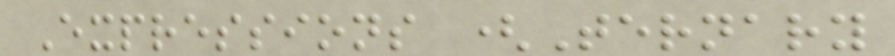Expressions (Ternary
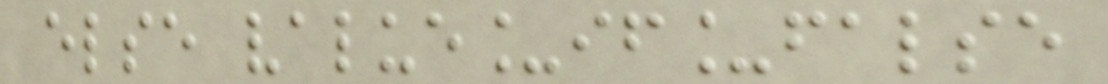else value_if_false
